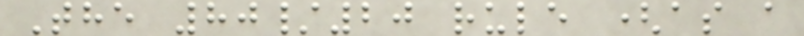The 80/20 rule (as a
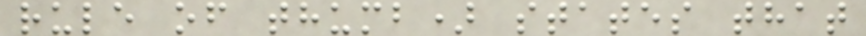rule of thumb) states that
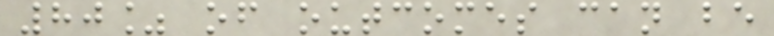80% of outcomes can be
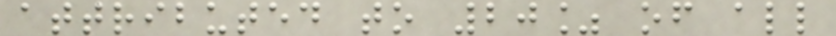attributed to 20% of all
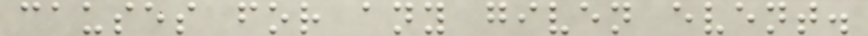causes for any given event.
